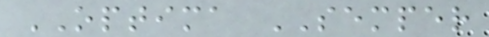OPTIMA SEMPER
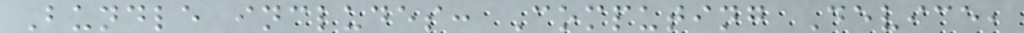Bundle includes: Computing Device,
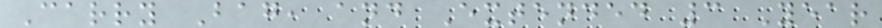Carry Bag, and Extended 3 Year
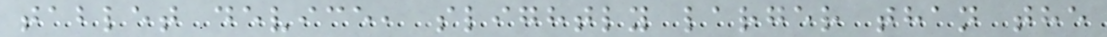tablet device, slightly larger than the
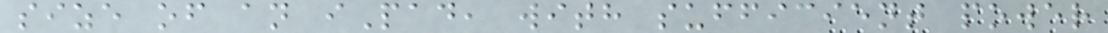size of an iPad, with sufficient power
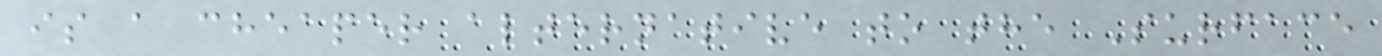is a cheaper alternative to the Surface
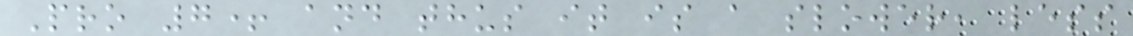Pro 7+ and thus it is a slower, less
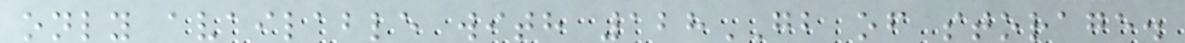only available with 128GB of storage.
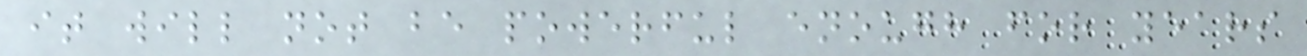it will not be powerful enough for years
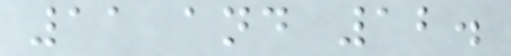11 and 12.
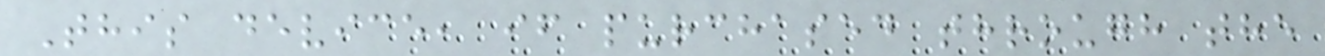This device, if purchased through the
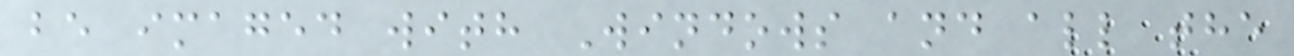be imaged with Windows and all the
